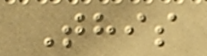This
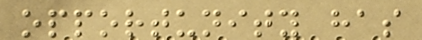opportunity has
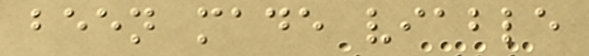been made viable
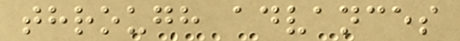through advances
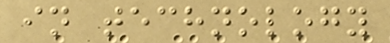in technology
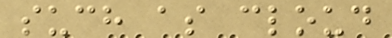such as cloud
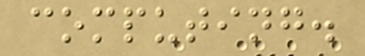computing.
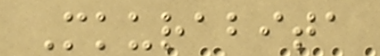Mkurabita
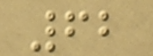62
